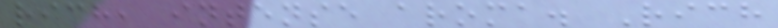rich, intense aroma. Rich
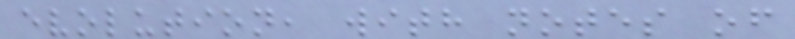evolution, with notes of
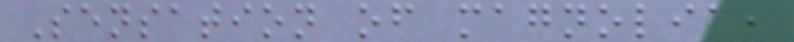Sensation of magnolia,
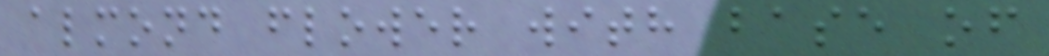almond flower with base of
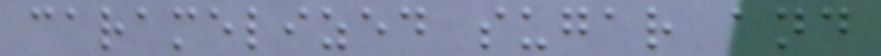caramelized sugar and
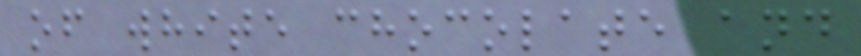of white chocolate and
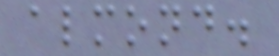almond.
